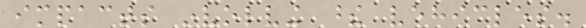impacts involving these vehicles.
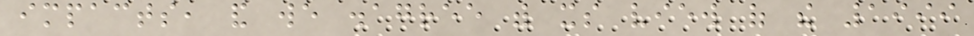impacts, and we disagree with its view of the 1999
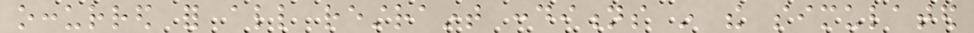occurred for all restraint conditions in the simulated
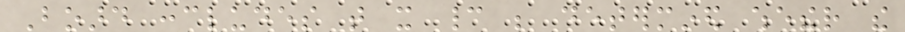Board concludes that it cannot be determined whether the
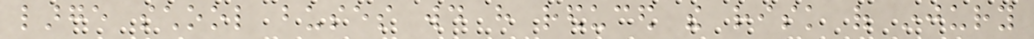large school buses would have reduced the risk of injury
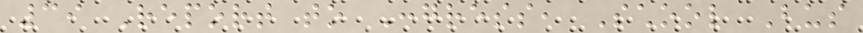39 Report to Congress, School Bus
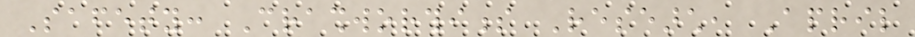Safety: Crashworthiness Research, April
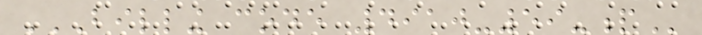BILLING CODE 4910-59-P
